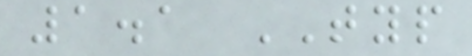1.1 TYP
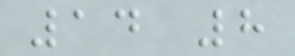14 8
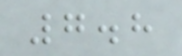7.8
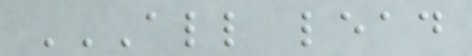ALL LEAD
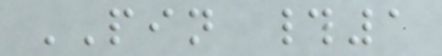PIN #1
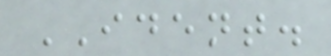IDENT.
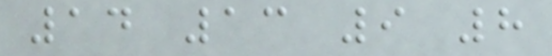14 13 9 8
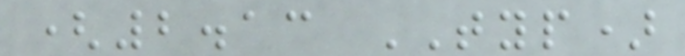(2.13 TYP)
